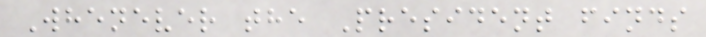Whenever the President finds
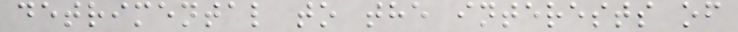detrimental to the interests of
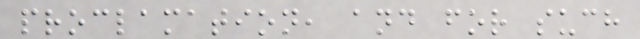proclamation, and for such
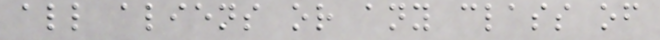all aliens or any class of
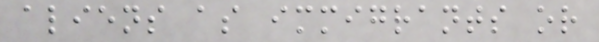aliens as immigrants or
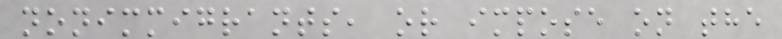nonimmigrants, or impose on the
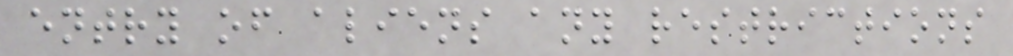entry of aliens any restrictions
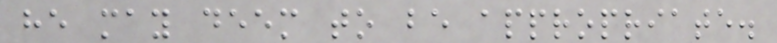he may deem to be appropriate.
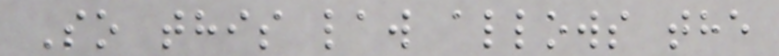So this law allows the
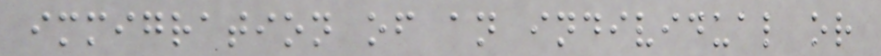immigration of an individual or
